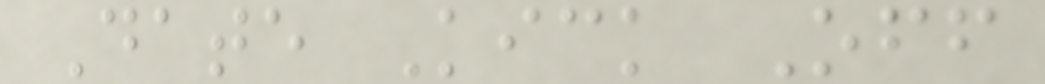Date Kick Off
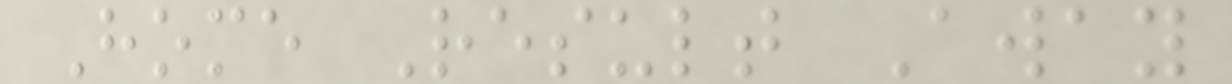Home Result Away
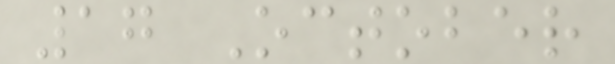17 October
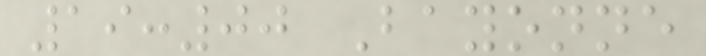19:00 Bayonne
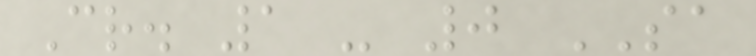Cr. 1 - 0 SA
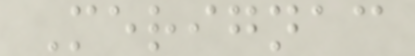Merignac
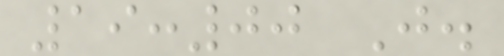19:00 J.
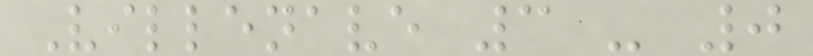Villenave 3 - 0
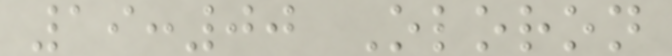19:00 Oloron
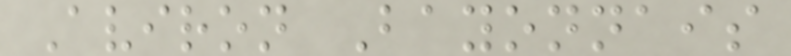Aviron Bayonnais
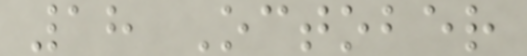18 October
